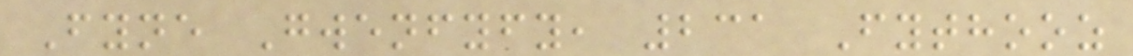Fyne Gwenfyfy, 231 Fythooz
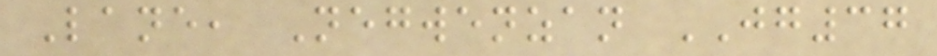Lane, Negwenzan JG37
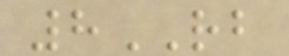8RB
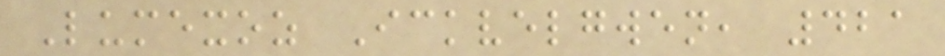Lumexoz Ickvelgwen, 421
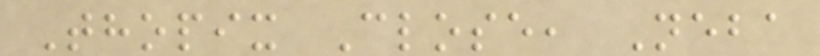Thopix Close, Neba
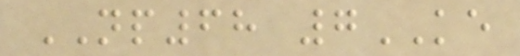NP68 7KE
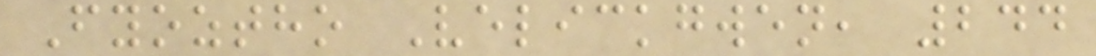Fyoztho Velickgwen, 244
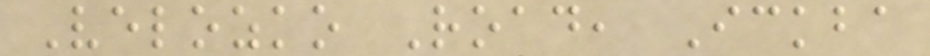Velozko Road, Ickba
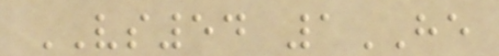VS54 1HE
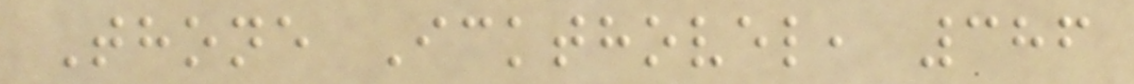Thone Ickthovel, 386
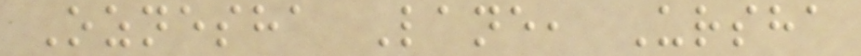Oznesha Lane, Ursha
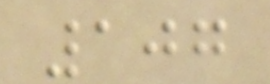107
